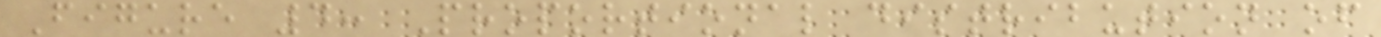Figure 4: Proportional distribution of
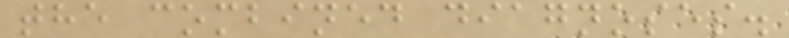the combined diagnoses.
